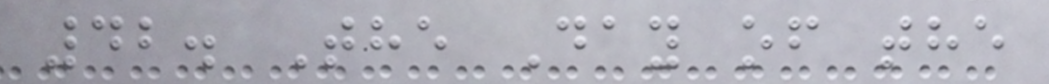42. The Day of the
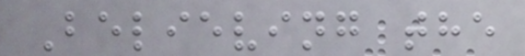Believing the
